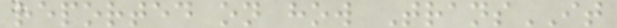reported on how TransIT
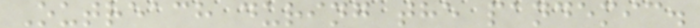Outreach during the pandemic.
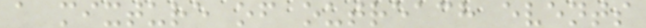a mixture of outreach events
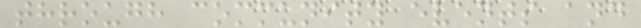through community events and
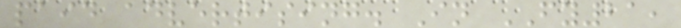paid advertising. In FY21,
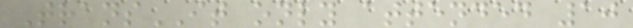TransIT only attended 10
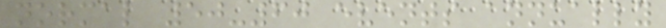normal 50-60 events annually
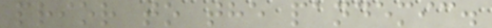prior to the pandemic.
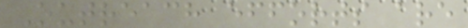Outreach efforts are
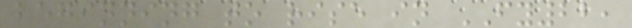beginning to rise in FY22,
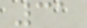31
